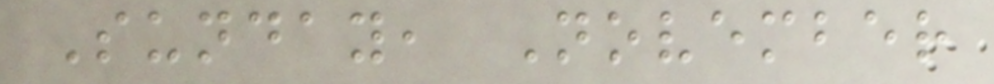Sunday, November
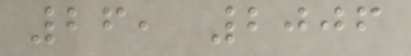26, 2006
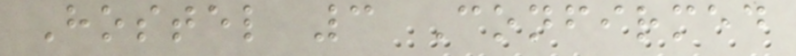Hostel 3 Confirmed
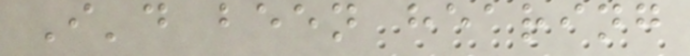I'd been hearing
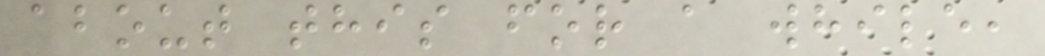about this for a while,
